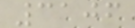3106
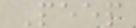Peep
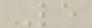Le
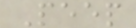Peep
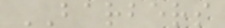BARBERS
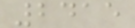2415
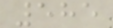585
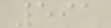591
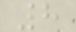8
